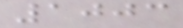1003
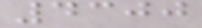4300
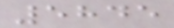5845
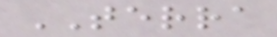TERRA
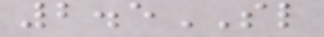2.5SL
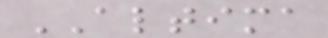ALTIMA
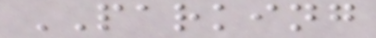PARKING
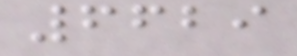6629
